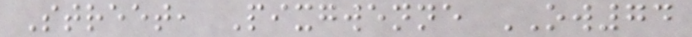Street, Pixgwenne OW74
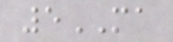5MA
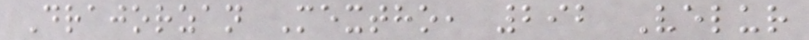Drajorzan Mextho, 292 Velur
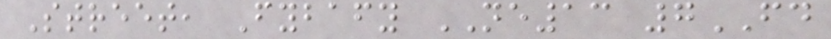Street, Fybafy NE13 7FD
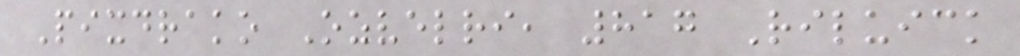Pixdrako Ozvelri, 817 Riluick
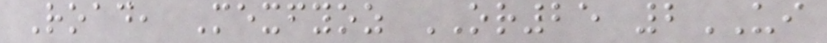Road, Mexfyoz OR25 2UI
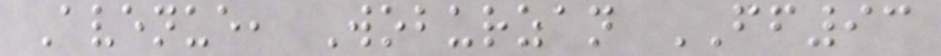Avenue, Woburzan FF93
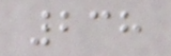238
